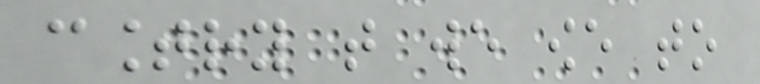country that we owe to
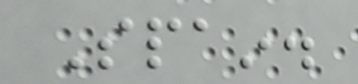Spain.
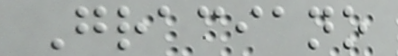Graciano
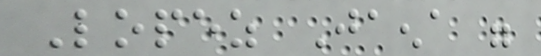Lopez Jaena were
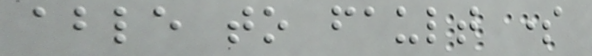able to fault some
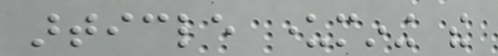article undermining the
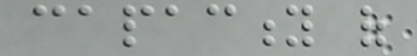capacity of
